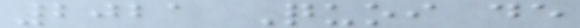2021 Quoi de
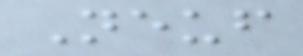Neuf
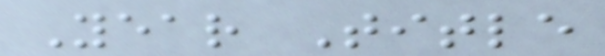Year Title
